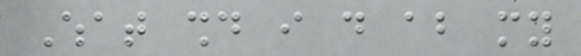What should i do about my
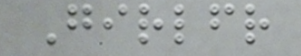Girlfriend
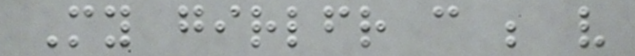My girlfriend can be very
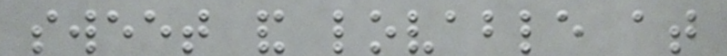sweet and lovable at
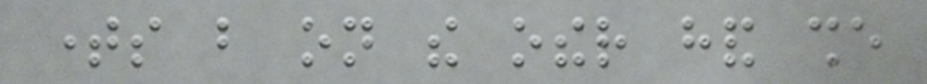times but on the other hand she
